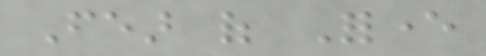Fear of Forever
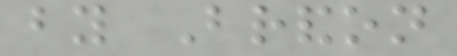by Brandon
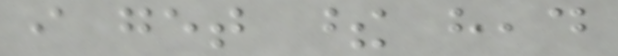i get these head
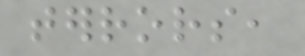terrors,
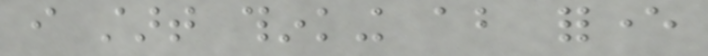i start thinking about forever
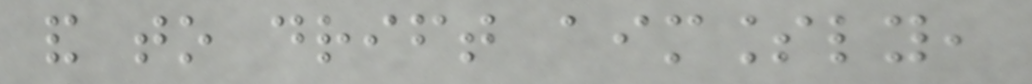and to drift aimlessly,
